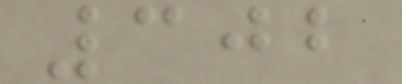302
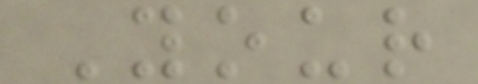Your
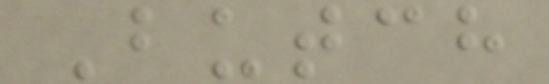Butch
